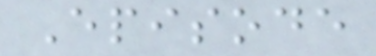Episode
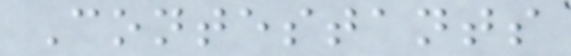Contestants
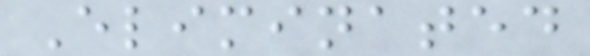Eliminated
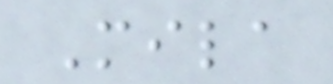Mila
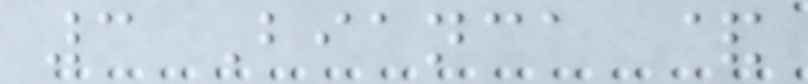3 Bianca &
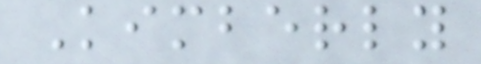Kimberly
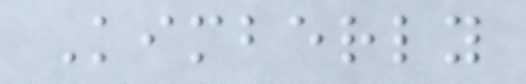Kimberly
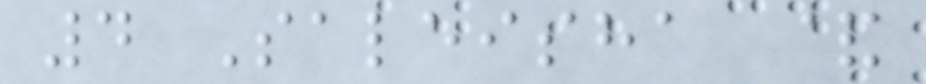4 Saleisha &
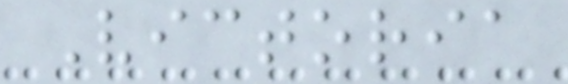Victoria
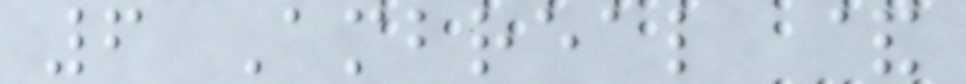6 Ambreal &
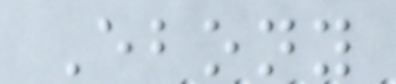Ebony
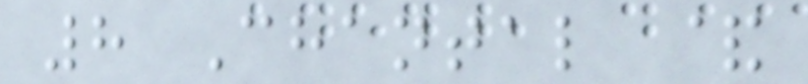8 Chantal &
